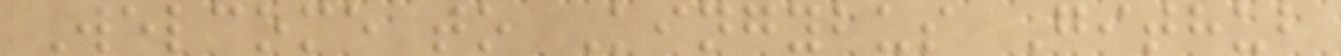Welcome to Kingybus Github
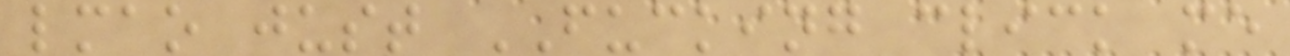lmao just FUCKING click me
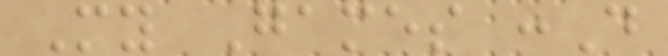My Games :D
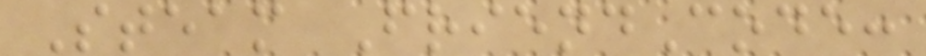Steam FriendCode:
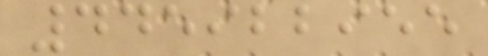445922955
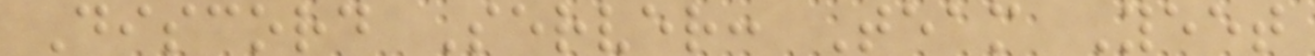Discord Server: Team Yeet
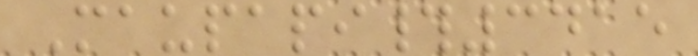Maupapi#3415
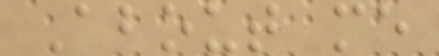About me
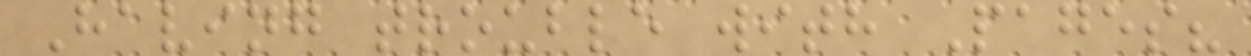Having trouble with Pages?
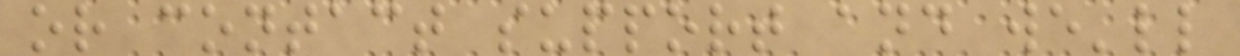or contact support and we'll
